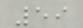59
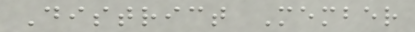District Member
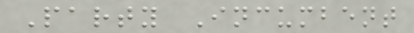Party Incumbent
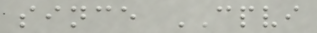since CPVI
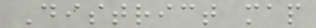District map
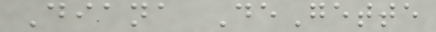Diana DeGette
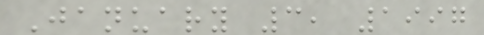January 3, 1997
